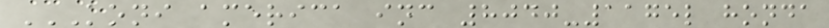KONI AMERICA INC 8040-1175L HONDA
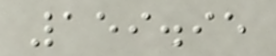159.95
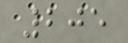205
